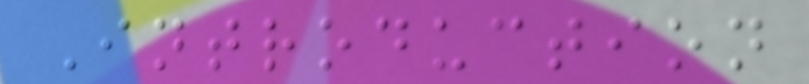Introduction
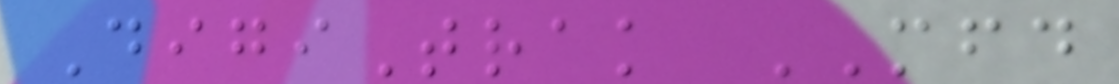DigiTrak MFD
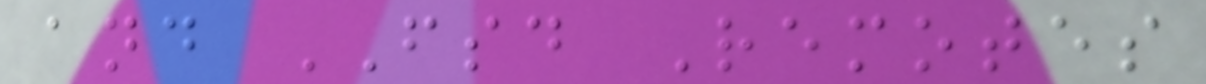and FSD Remotes
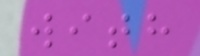with
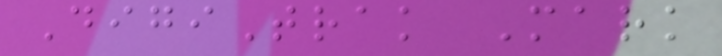DigiTrak Mark
